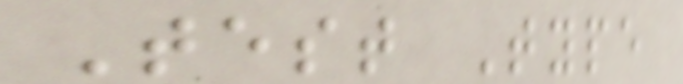Test Type
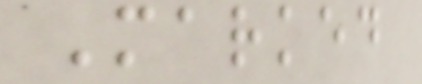Marked
